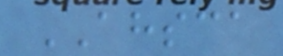AHSCA
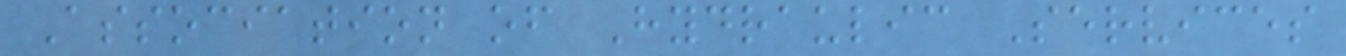Association of Hydraulic Services
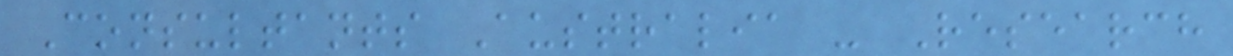Consultants Australia - Research
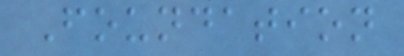Foundation
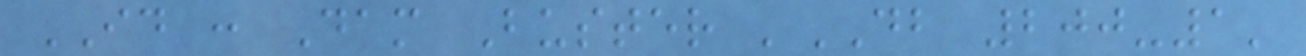ID : Dam Buster 'DB 200-1'
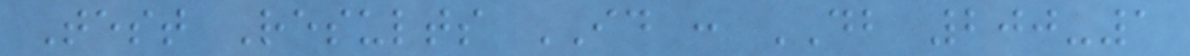Test Results ID : DB 200-1
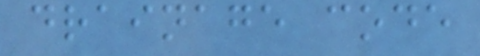drainage code
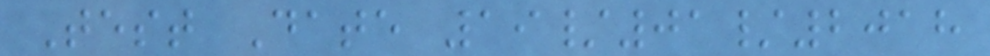Test Date 19/01/2018
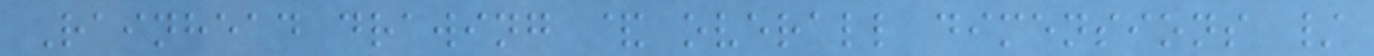Rainhead drawing & overall dimensions /
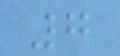7
